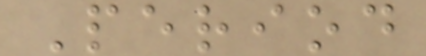Period
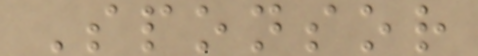Sponsor
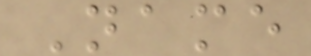Name
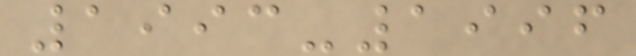1993-1996
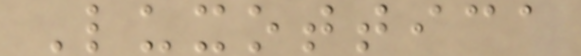Luxottica
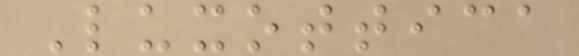Luxottica
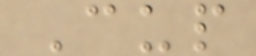Cup
